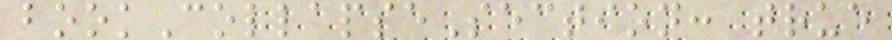bookCollapseSection: true
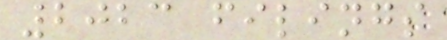2023 filings
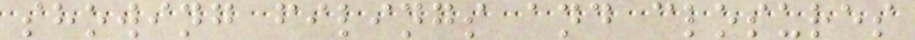showing filings and closures
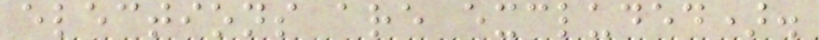elections are excluded).
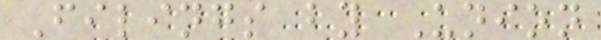Filings by Union
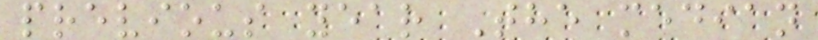previous year The median
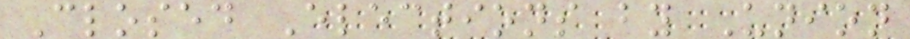Closed Elections by Union
